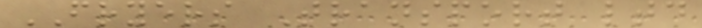FRYERS Transport ltd
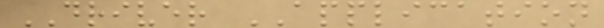DRIVER APPLICATION
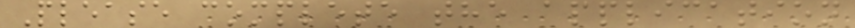Please complete the application
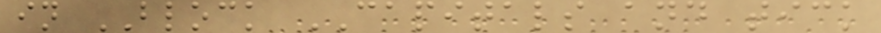in BLOCK CAPITALS and tick
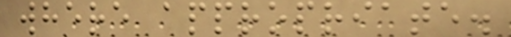where appropriate.
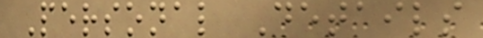Personal Details
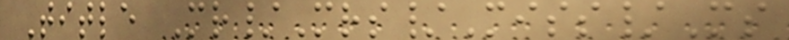Title Mr/Mrs/Miss/Ms
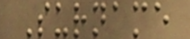Surname
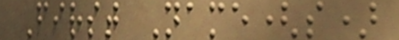First Name(s)
